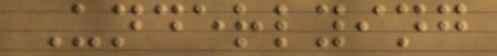Underlying
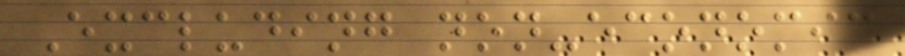Excluding non-economic
